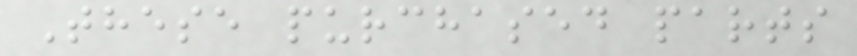These purchased parts
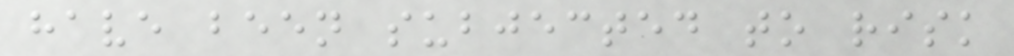have been subjected to risk
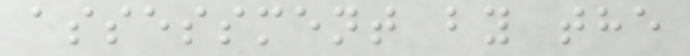assessment by the
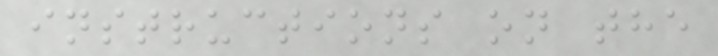instructions on the
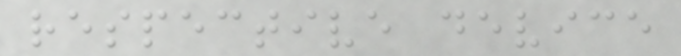respective device
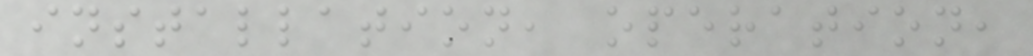installation, operation,
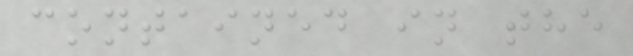contained in the
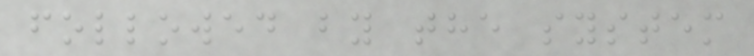followed by the system
